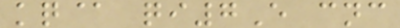kq@ qi7E cnc
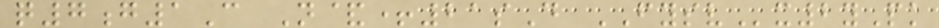q7g1C N&+21sD FYSVx2yPk
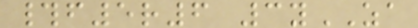#f5r6 3yZA
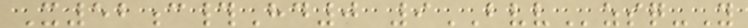X52c#Hd0 9BVVzsq-Y
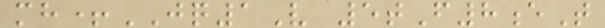mh+JQ1V 5tF8eT
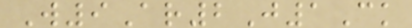W9Ar2J1Ck
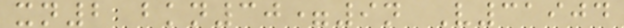xn2 bkn30=9n V31904
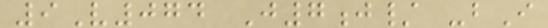9V074 J7j/ -bI
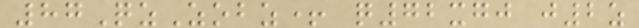87QzZobz+ q72xgj j2z
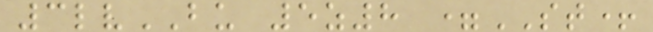3lvBU 5z8 =ST+
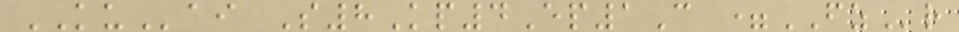KUai S8Kp4Ep1C =FZr
